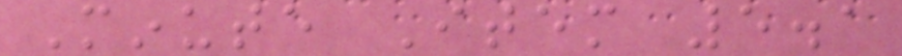Minute Item 5.1
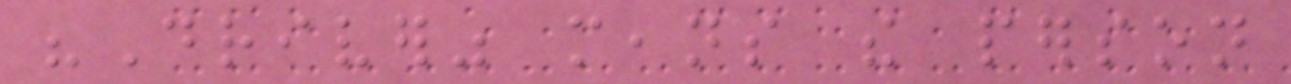"Driver" means the person
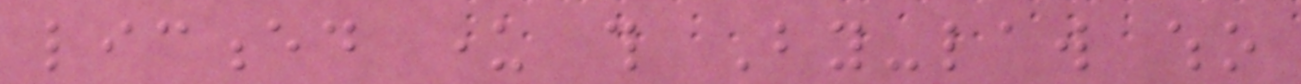licenced under this By-law who
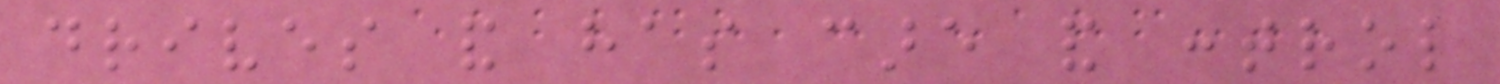drives and has care and control
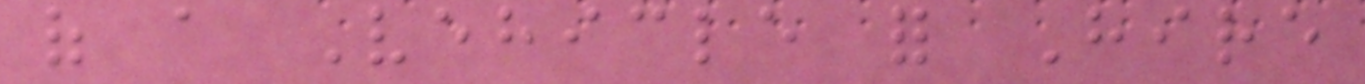of a Vehicle for Hire
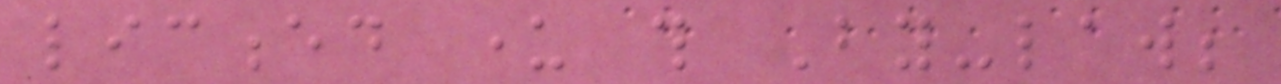licenced under this By-law;
